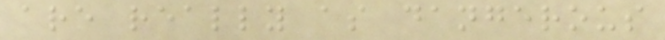are really as dangerous
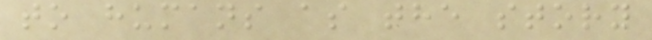to humans as the story
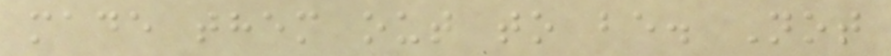made them out to be. Not
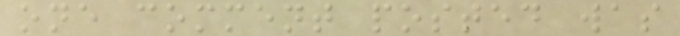one comment posted was
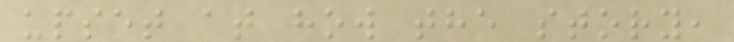upset at how the story,
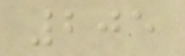205
